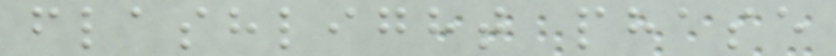flashlight phase
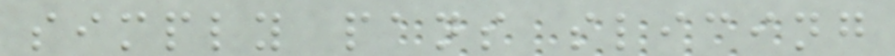simply pans slicing
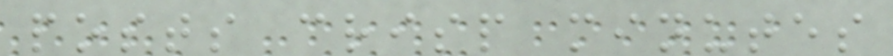posts crisp minutes
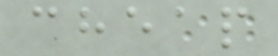cheap
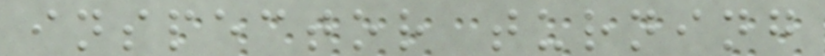inspector turning
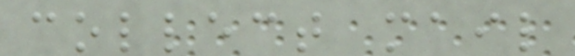collect mail
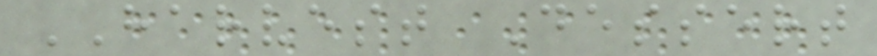HARVEST Dessert
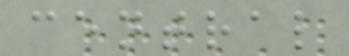central
